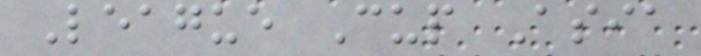League Cup Asia
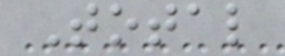Total
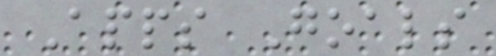Apps Goals
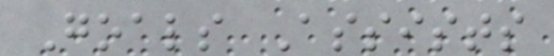Goals Assists
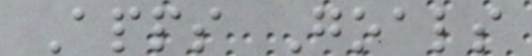Apps Goals
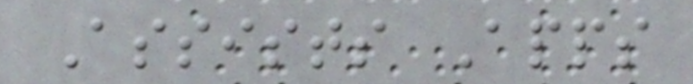Assists Apps
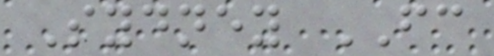Sydney FC
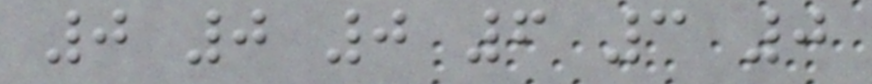0 0 0 6 3 0
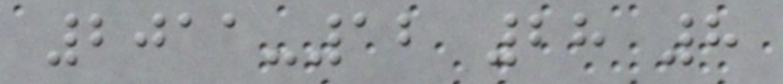2011-12 28 8
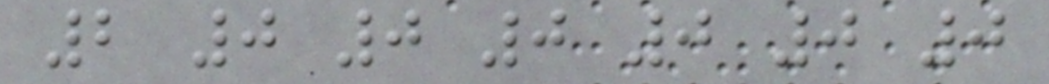2 0 0 0 0 0 0
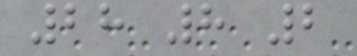28 8 2
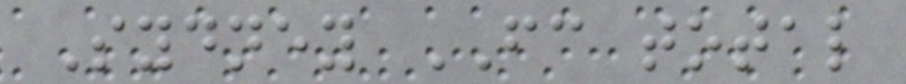Sydney FC total
